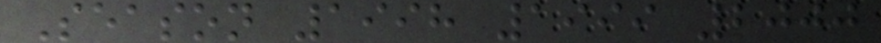Season 1998 1999 2000
